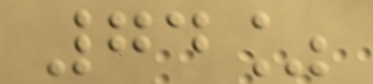74%
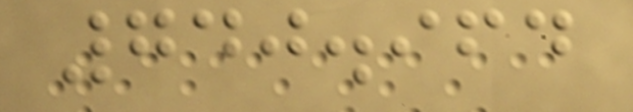740.964
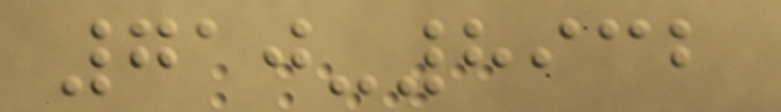710-8932
